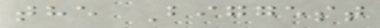the Biggest
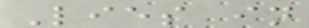Lies in
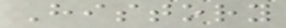History
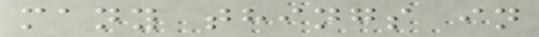many things in
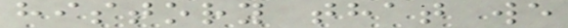history that we
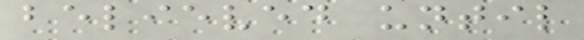believed until
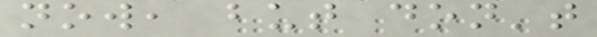now, but don't
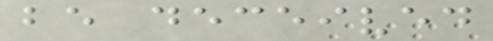be deceived
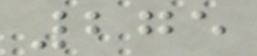275
